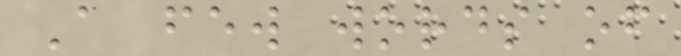A few words of
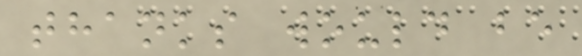thanks would be
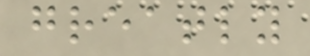greatly
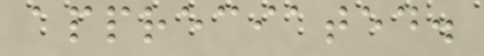appreciated.
